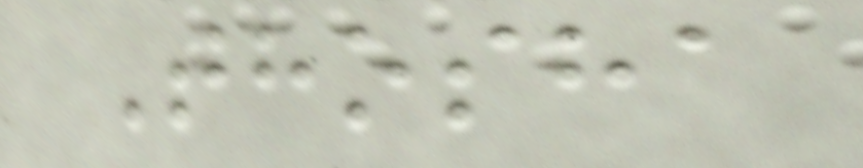Thosha
